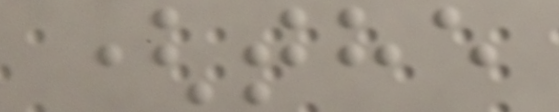(the
